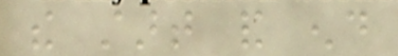the start and end
